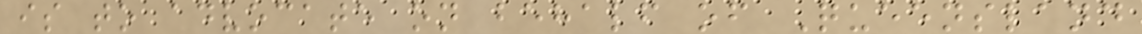is to advocate on behalf of Queensland
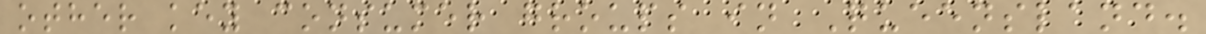other key consumer groups in Queensland.
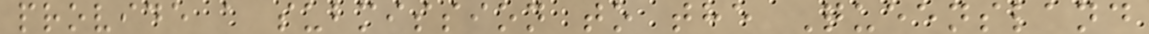provide a submission to the Queensland
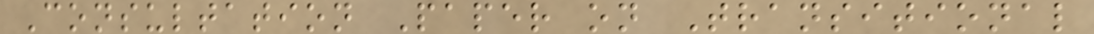Consultation Paper on Transitional
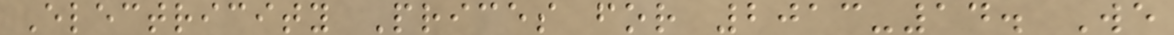Electricity Prices for 2013-14. We
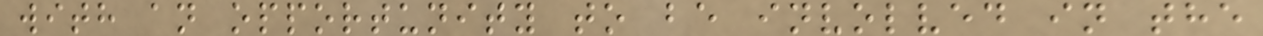with an opportunity to be involved in the
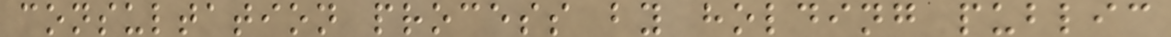consultation process by holding public
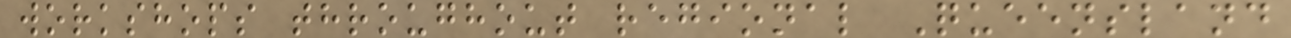workshops throughout regional Queensland
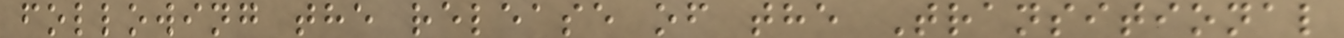following the release of the Transitional
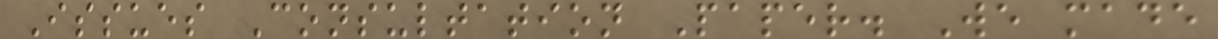Issues Consultation Paper. We made
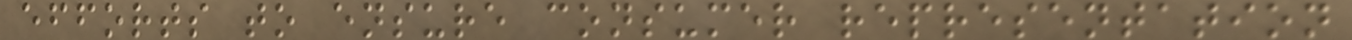efforts to ensure consumer representation
